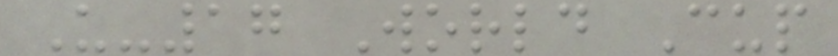U-17 World Cup
